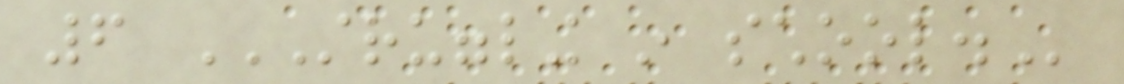6 STRUGGLING IN SCHOOL.
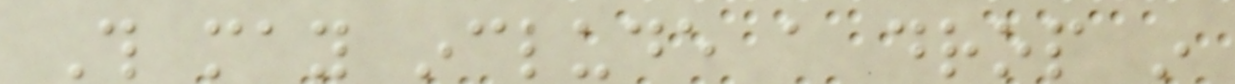This may include a drop in
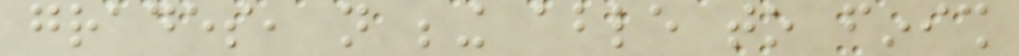grades, not being able to finish
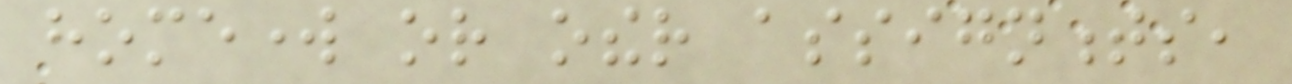homework or other assignments,
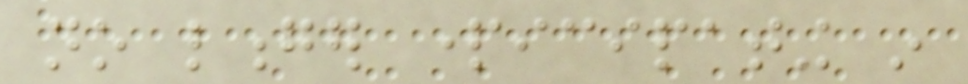no longer participating in
